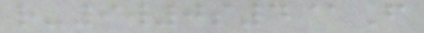r-9w0s4@F
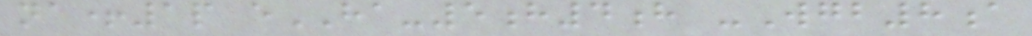na+1p eHA-5h4h -Wgb8a
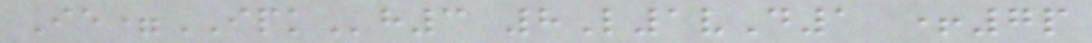Ie=IPKh3 8L1vD1 +7p
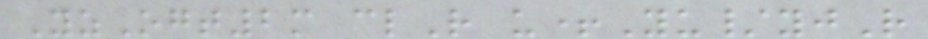YzOgt2m clR u+Yu/yjR
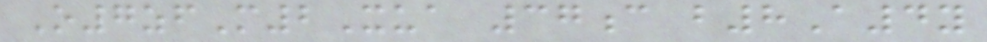O7zfM2Xua 37c b8A4y
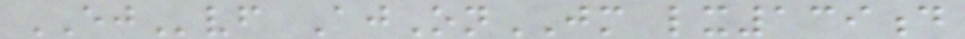EJvf AjOnJM lx139d
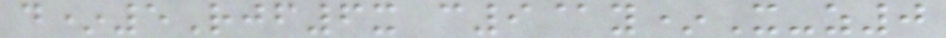d*5Rjf6x c9@y*X-z0
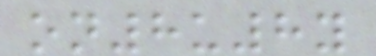on8u8y
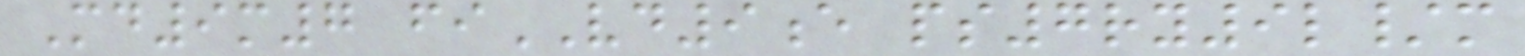Md9m7 fiVD9e ps7ry9l/m
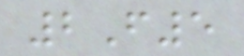2F5
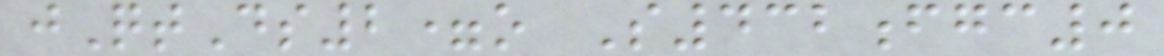jQtDs2=o S432fgc0
